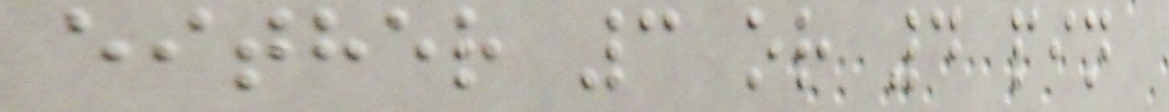either 3 or 4 pin
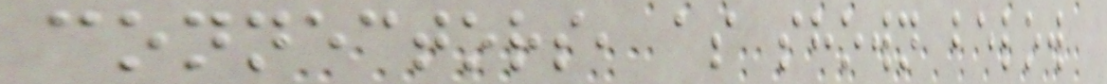connectors, as shown below
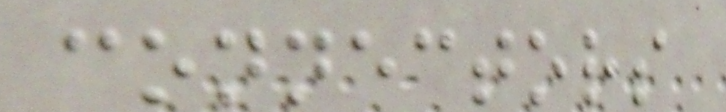connectors
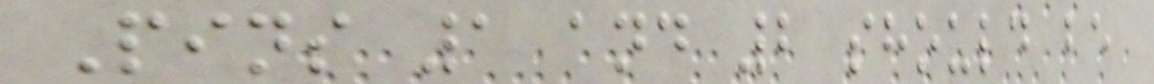Pins 1 and 2 should be
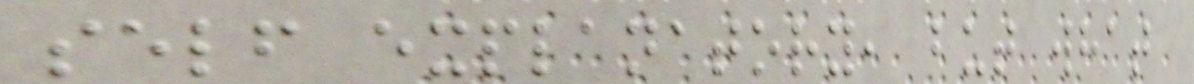self explanatory, but what
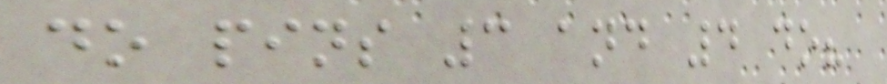do pins 3 and 4 do?
